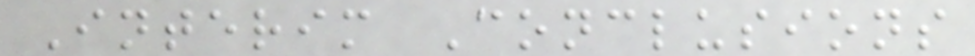Interim Conclusions
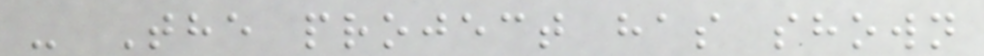- The project has shown
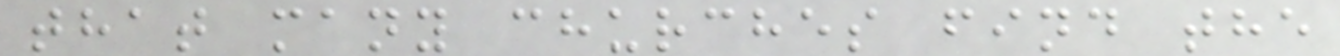that many churches find the
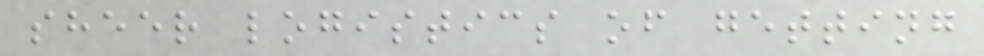sheer logistics of getting
